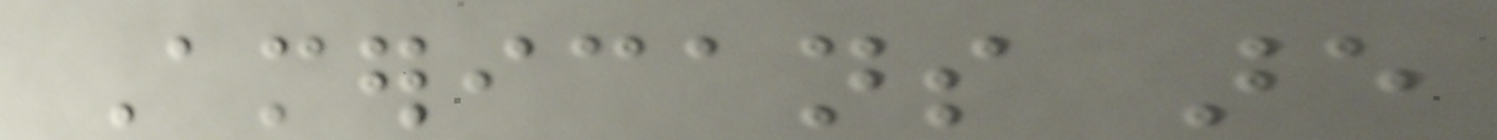Americans are
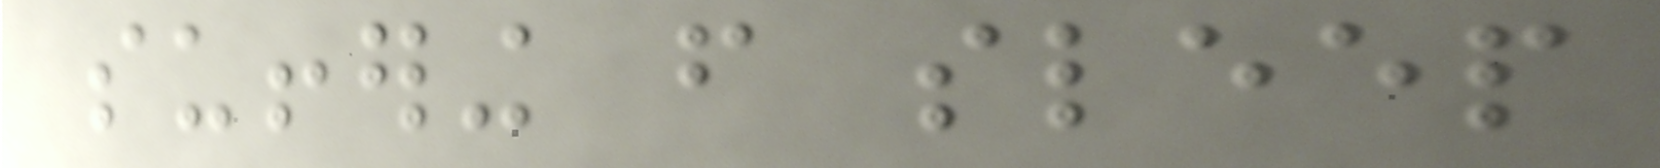suffering from sleep
